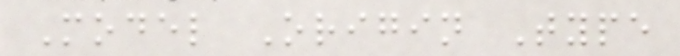Model Origin Type
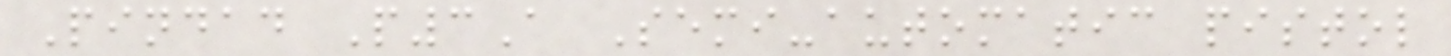Pindad P3A Semi-automatic pistol
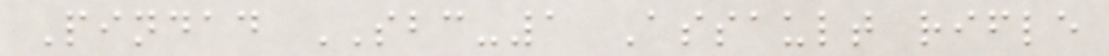Pindad SBC-1 Assault rifle
